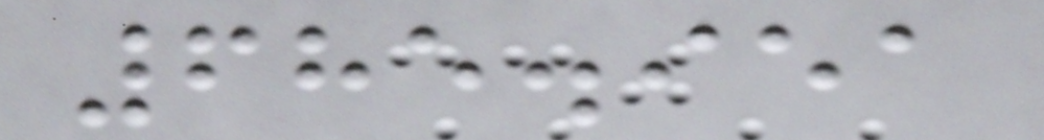685.951
